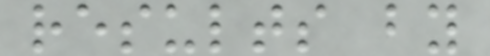results by
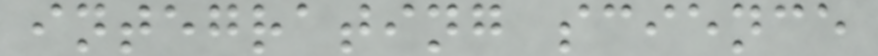integrating science
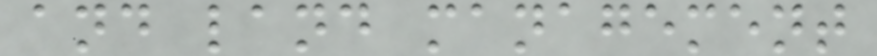and land management
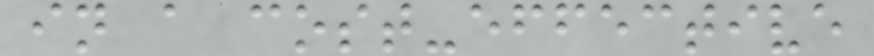in a cost-effective
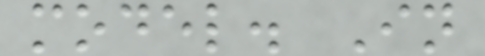model. In
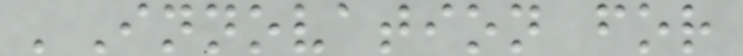'Innovation for
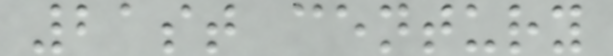21st century
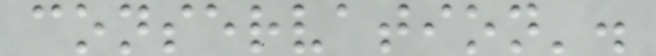conservation'.
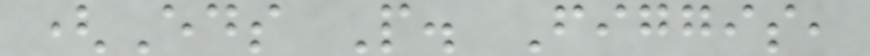(Eds P. Figgis,
